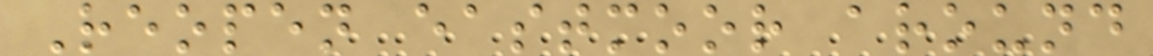Reopen eastmoor around
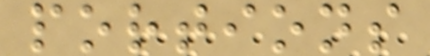portions
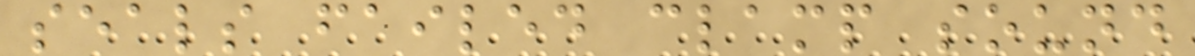seals failed clamp sound
